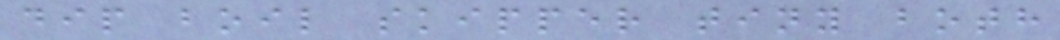dip boil skipper tiny both
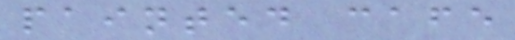painted cafe
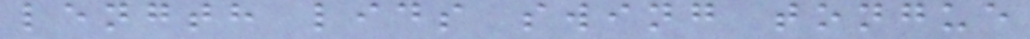length lids swing tongue
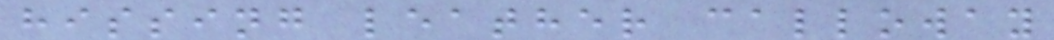hissing leather calloway
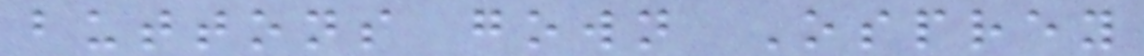buttons gown Osprey
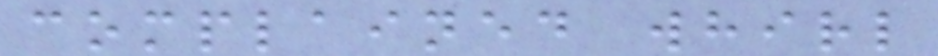complained whirl
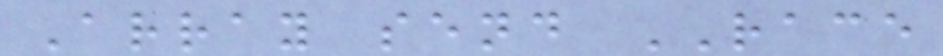Array send RACE
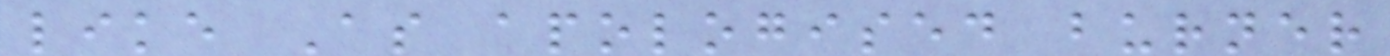like As apologised burner
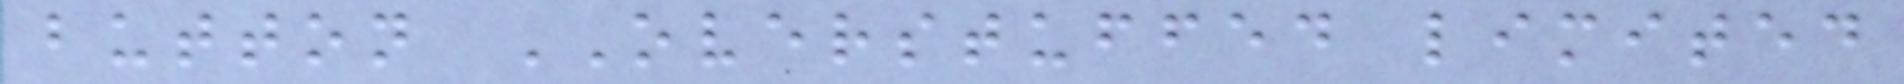button OVERSTUFFED limited
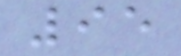95
